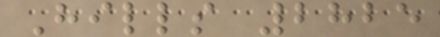Hills 2825
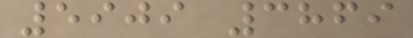5909 3869
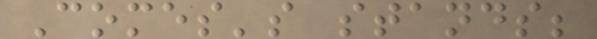Comes's stands;
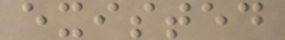existed
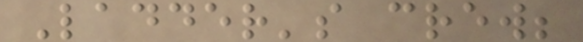Ladder's crew;
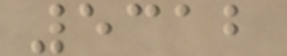5312
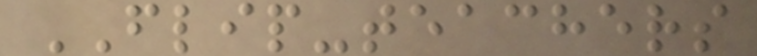FLIP-teachers
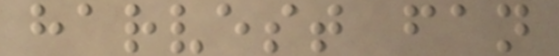harvest fan
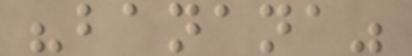"banana"
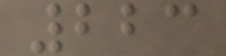223
